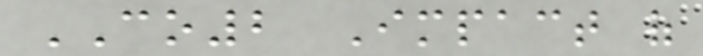CO2 Impact of
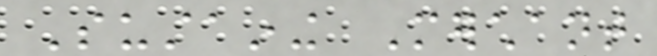Sustaining Merchant
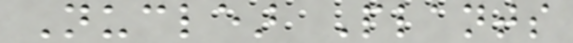Nuclear Plants
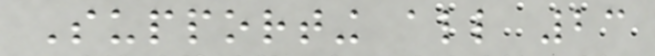Supporting all 23
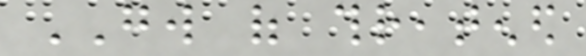GW of threatened
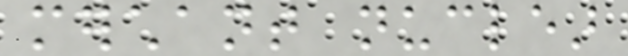merchant nuclear
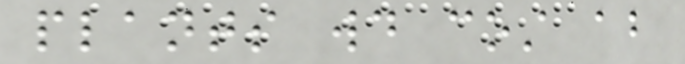plants would cost about
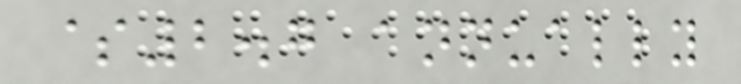$2.7 annually
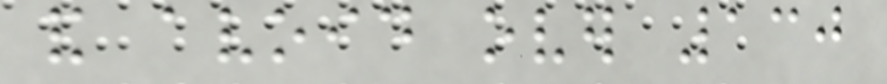and avoid over 130
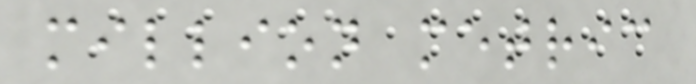million metric
